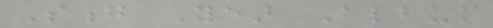Song Year Album
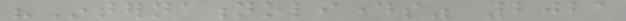"Internationolidays" 2021
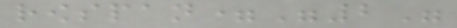rowspan="2"
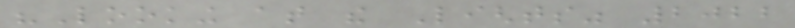"Looking at the Lights" 2022
